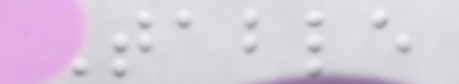Table
